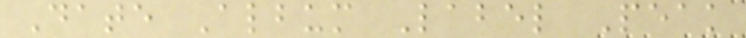Date Album Label Peak
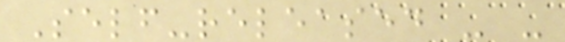Self-released - -
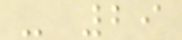- 29
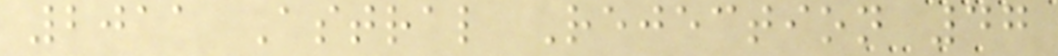2011 Astral Rejection 47
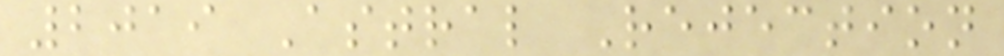2019 Astral Rejection
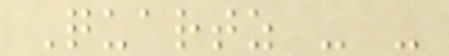Quartz - -
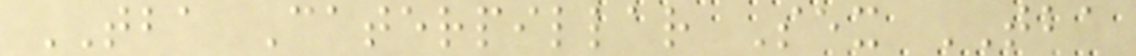TBA Caterpillar Sex TBA
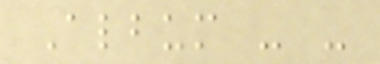Album - -
